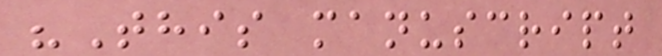"This manuscript
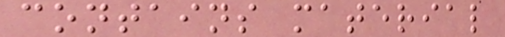contains material
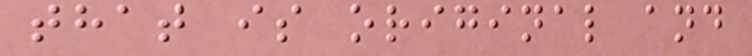that is original and
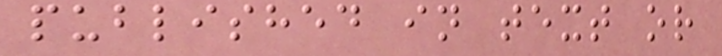published in text or
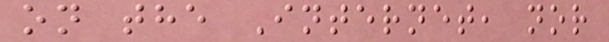on the Internet, nor
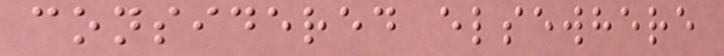considered elsewhere
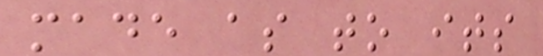made as to its
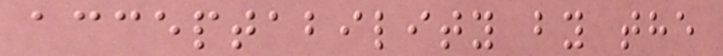acceptability by the
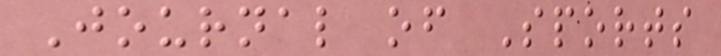Journal of Sports
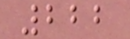222
